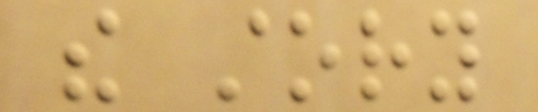the story
